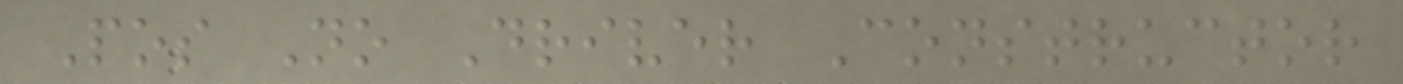Pos No Driver Constructor
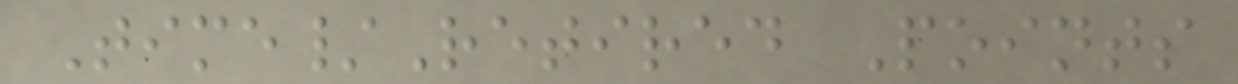Time/Retired Points
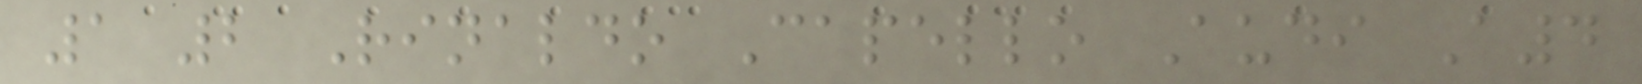1 2 Rinaldo Capello Audi A4
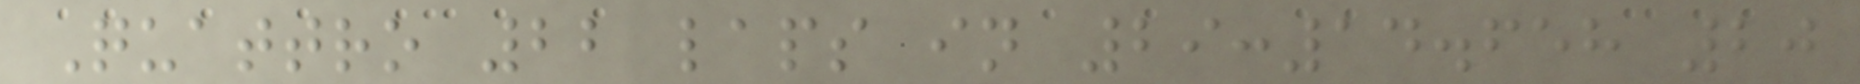Quattro 22 laps in 29:14.658 20
